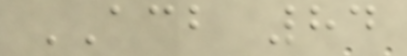ACB 84
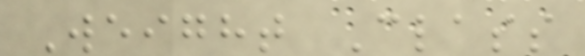Weight Class
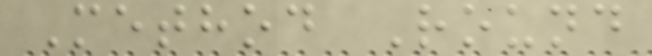Method Round
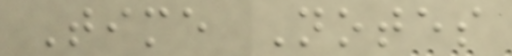Time Notes
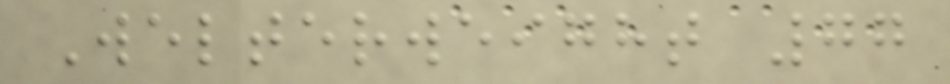Welterweight 77
